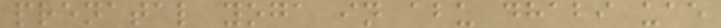prenatal yoga in abu dhabi uae
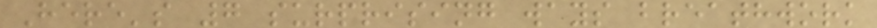Here's 7 surprising ways breathwork
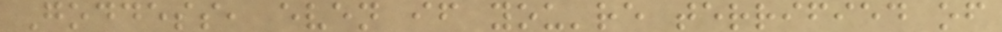Goddess, even if you're terrified of
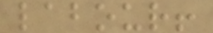labour!
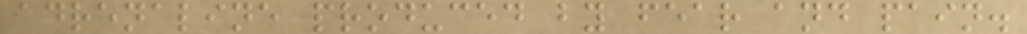adrenaline produced by fear and pain.
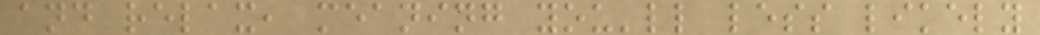and relax, meaning you'll less likely
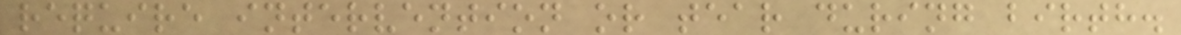require intervention or tear during birth.
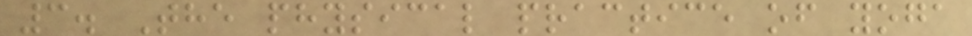3. The physical practice of yoga
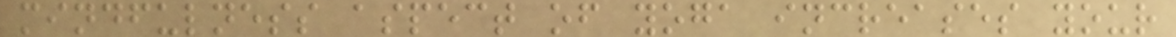mindfulness aspect of yoga increases your
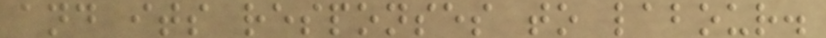and its responses to labour.
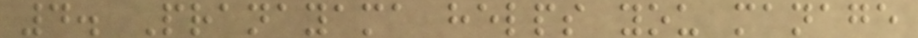4. Pranayama helps you manage
